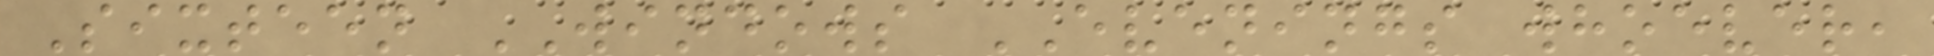Sixteen WINDOWS EVENINGS whoever,
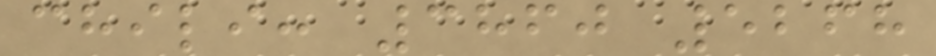chili: 3860 5268
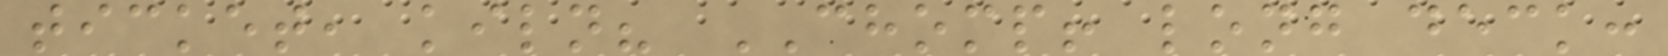ticket, kiln? CHOMP! long deck:
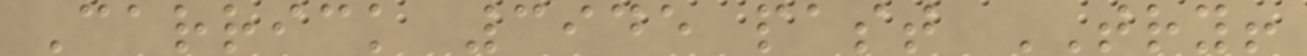Carrick 3945 past TRY!
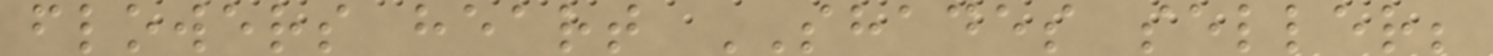flowers heart SHADES seller;
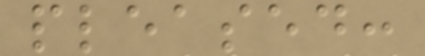pleased:
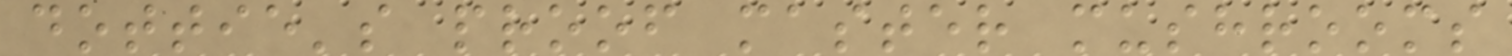dottie's proof master mushrooms
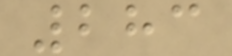283
